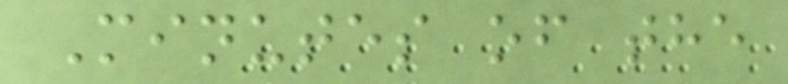Minutes of the
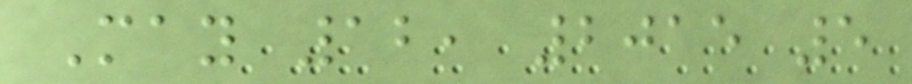May 12, 2015 5
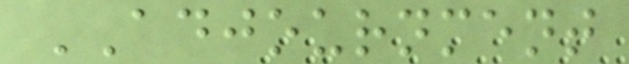ADJOURNMENT
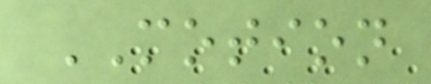MOTION
